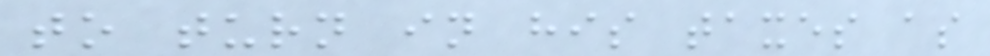to turn in his taxes as
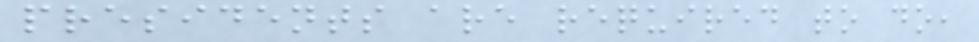presidents are required to do,
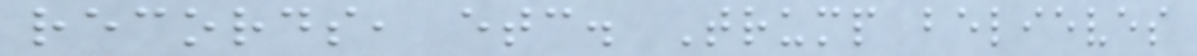records, etc. Trump believes
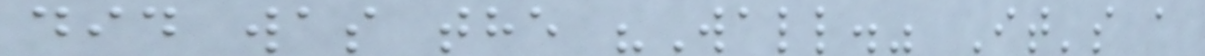did was the "Wall." It's a
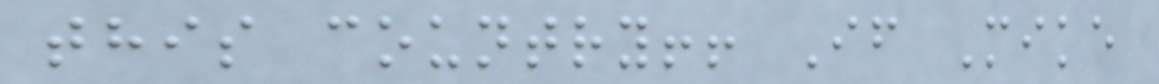this country!! If Mike
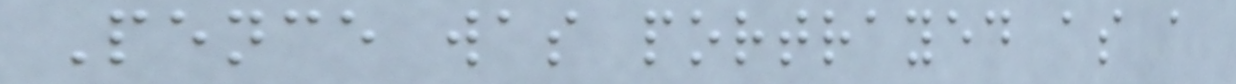Pence was portrayed as a
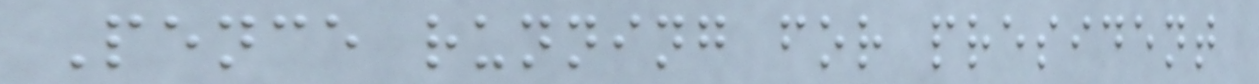Pence running for president
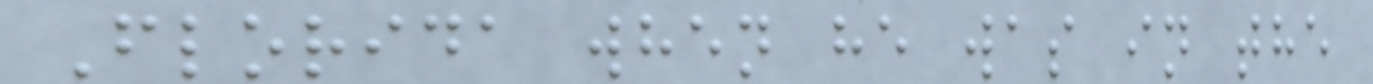Florida when he was in the
